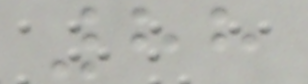88
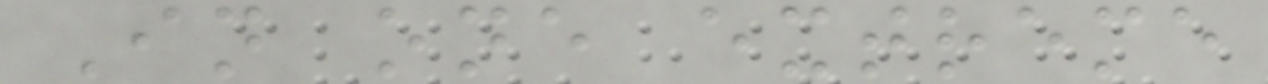In one extreme
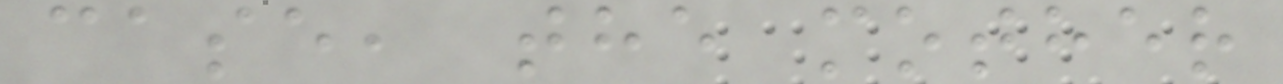case, the mother
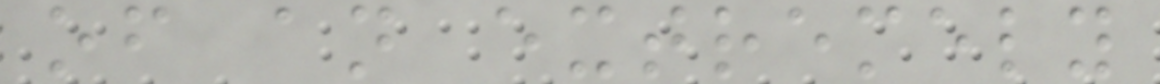of an extremely
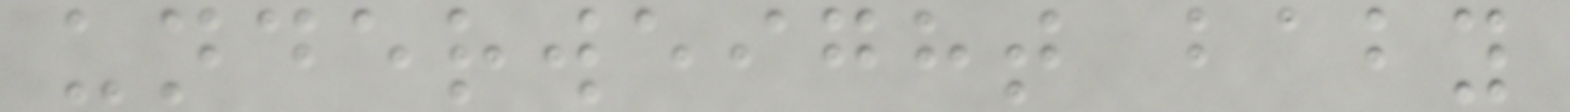underweight baby
